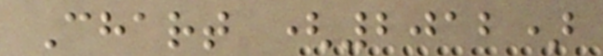Chart (2012)
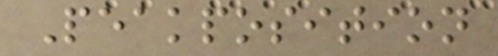Peakposition
